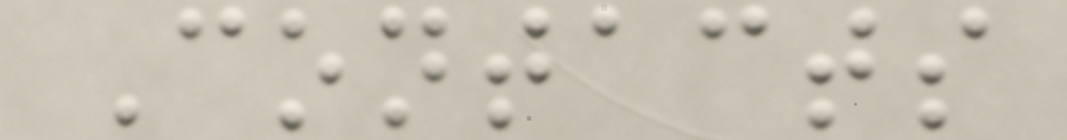Contacts
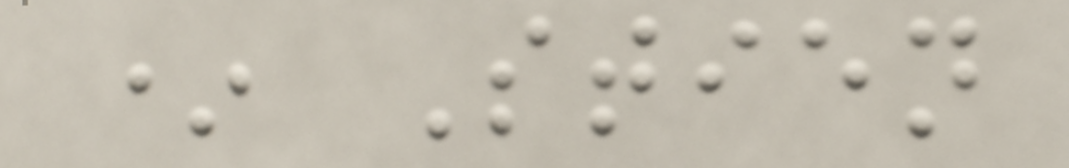* Stien
